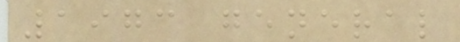1973 general
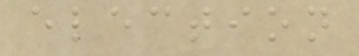election
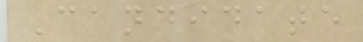Candidate
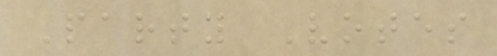Party Votes
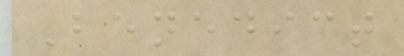Benedict
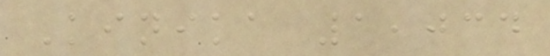Kinika 1,034
